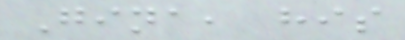Gina, his
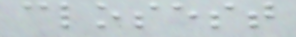closest
